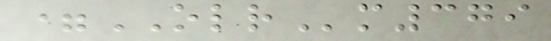=OLRm379
